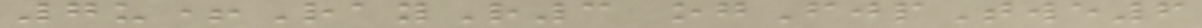7u+RayR3 ogFjpTwe6
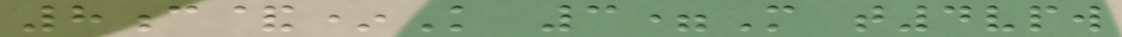8c&*K 3=M t4vpw
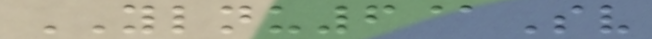YLNU6@Sv
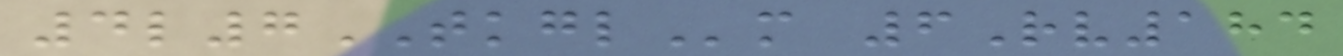4l7TKGLm 6Rv184
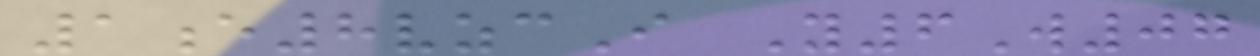1e8vzcI Y6W07
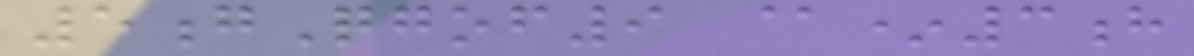5gQgof9 @*3h
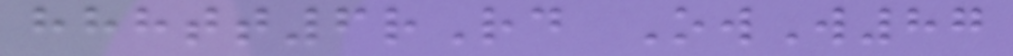hhhtt6rRd OwW87
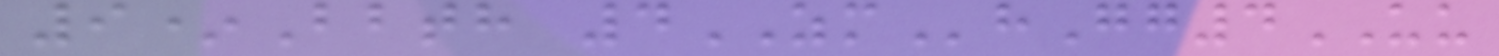9*Bbth 4ZMhGg4UU
